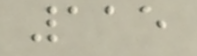115
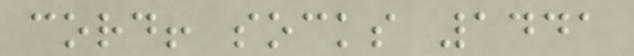cord! socks 1441
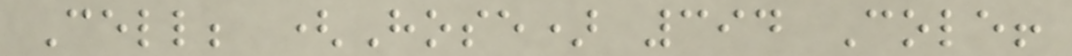Cell; (Hose) 394 Cole!
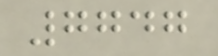7747
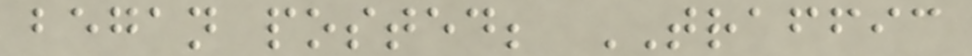began posted; TRAFFIC
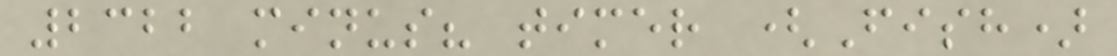2322 minus? timer (Fish)
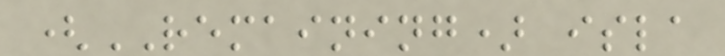(REMAINING) isla
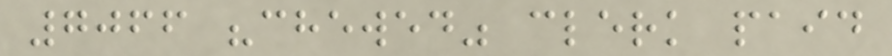7066 "chewed" clerk paid
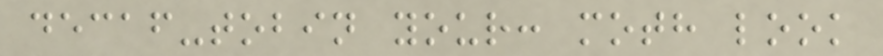decaf-tobin your: moth look
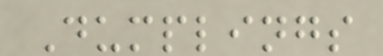Dumplings
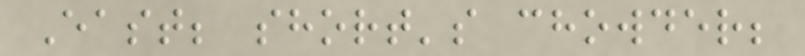East; short's chowder;
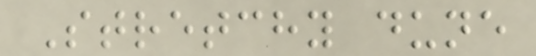Stretchy dune
